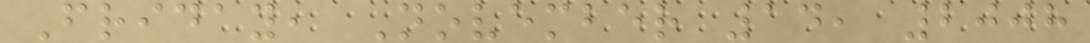Friday, November 14, 2008
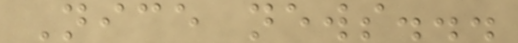Nice news...
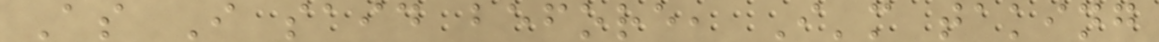As I said before, I'm taking
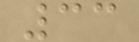33
